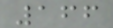166
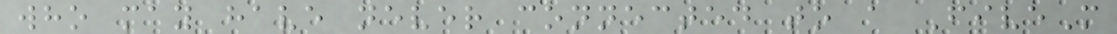who may have never connected to a FiveM
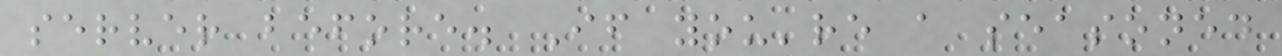server before. If you're a seasoned
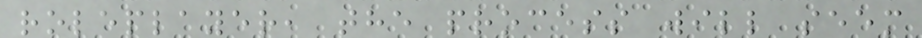roleplayer, the process will seem
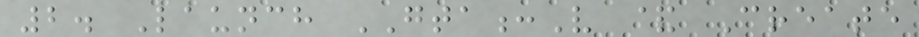2. Launch GTA:V & Create
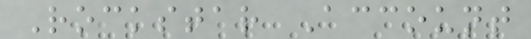Rockstar Account
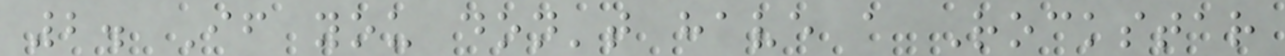2. If you don't have a Rockstar
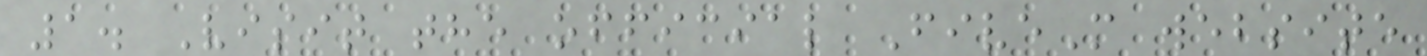1. Visit the official FiveM website
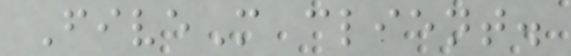FiveM client.
